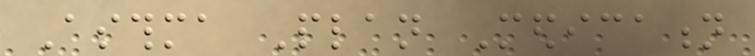Asthma Plan Medication
